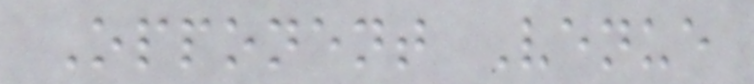Opponent Venue
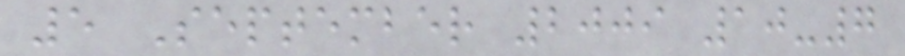5 September 2009 10-7
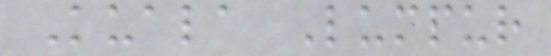Kuala Lumpur
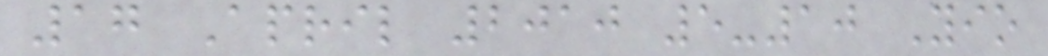17 April 2010 5-10 Yio
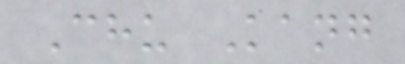Chu Kang
